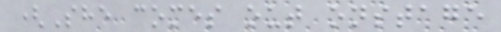(She comes out onstage
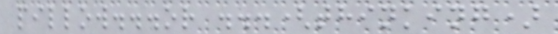pillow...or ...(thinking)
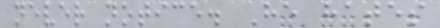never notice. He hates
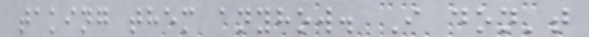taking them anyhow. I don't
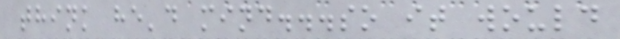think he'd mind...so it would
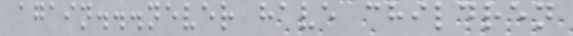again...never have children
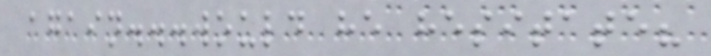again...would he hesitate?
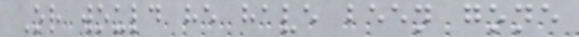Or would he have been gone
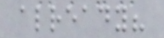already?
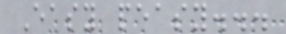Easy peasy...
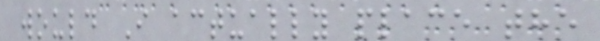would I actually place the
